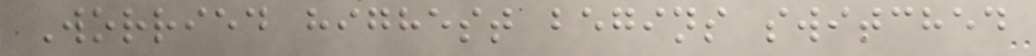Worried highest begins switched
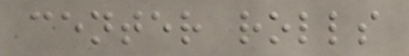center rolls
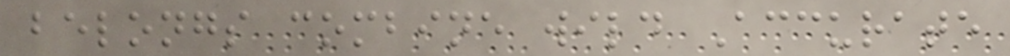belongs combine wild Accurate
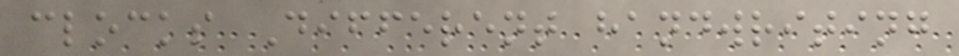clocks Different handwriting
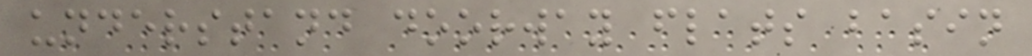understand doorway flats basin
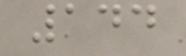144
